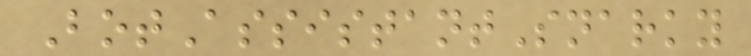BotAssistantSnarky
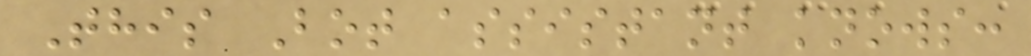This Bot assistant knows:
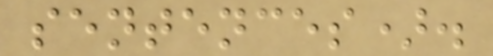sentences).
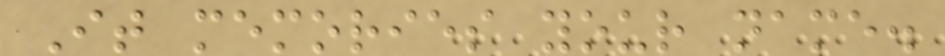It memories your name.
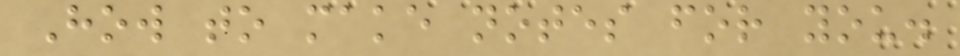How to make notes for you.
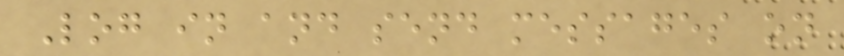Log in and send messages on
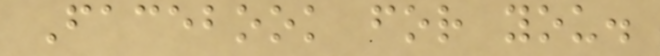Facebook for you.
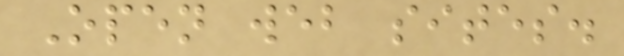Open web sites.
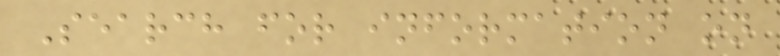Search for information on
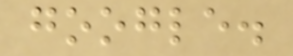google.
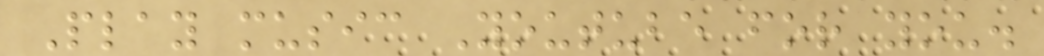Play music Youtube for you.
